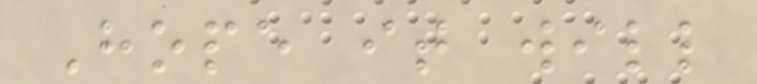Hope it will
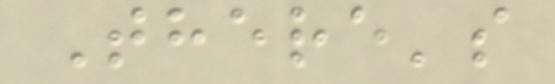There's
